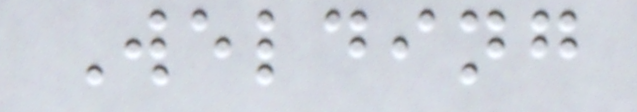Welding
